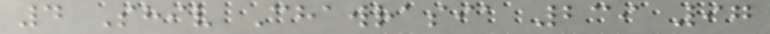4 Shiv Chawrasia 239 97
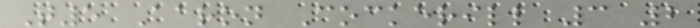T5 Aaron Cockerill 3 2
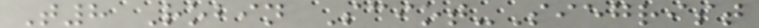T8 Robin Sciot-Siegrist
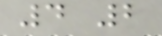4 2
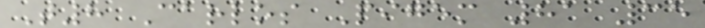T8 Carlos Pigem 81 35
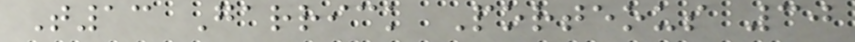T13 Garrick Porteous 30
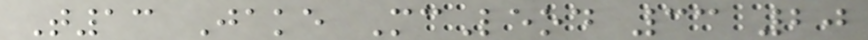T13 Jake McLeod 33 20
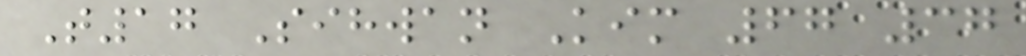T17 Sihwan Kim 67 37
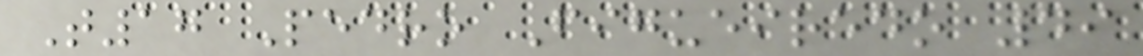T17 Pedro Figueiredo 49
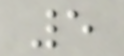5
